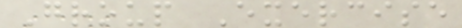Group Exercise
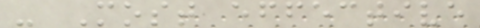- Most effective
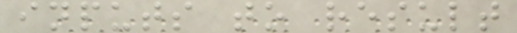inputs to result
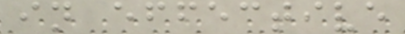in effective
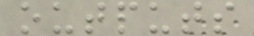outputs
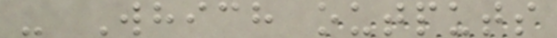- Which outputs
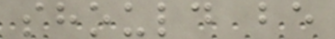should be
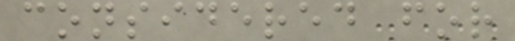considered for
